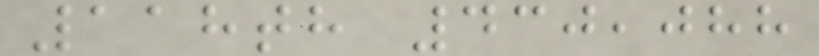118th 430,088
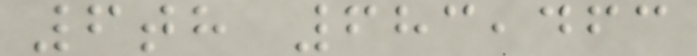6th 683,463
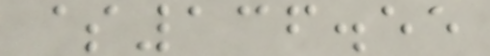$136.55
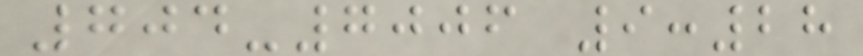704-7006 9:28
